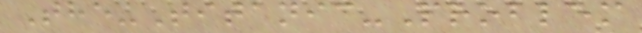The-Titanic-Problem
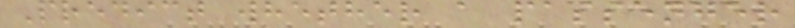Predict whether a passenger
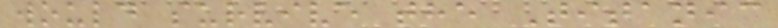would survive the Titanic
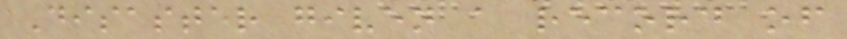Disaster given a record of
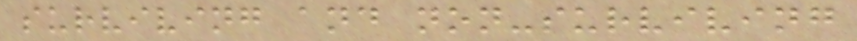surviving and non-surviving
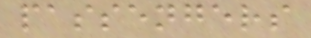passengers
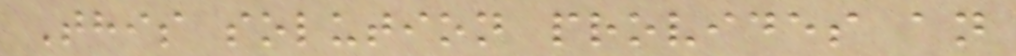This solution provides an
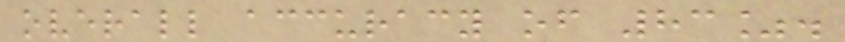overall accuracy of 83%.
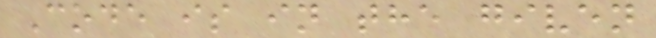Code is in the given
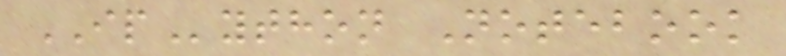IPython Notebook
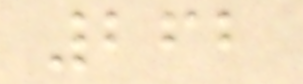262
